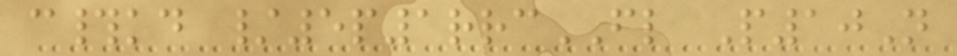c#kd /5p1rrcFL P10N
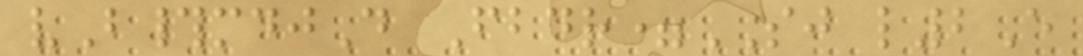vB#mdjD Fbdr=SJ l2E
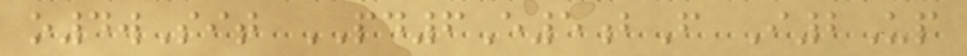o4wSit PD6E5bF I2Up
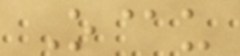O@u
